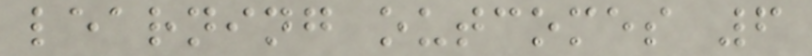learning outcomes 6
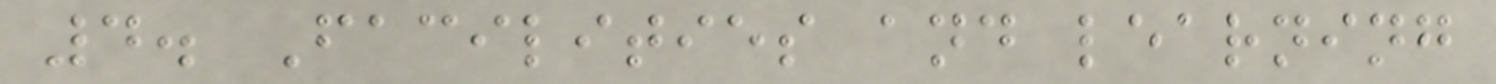4. Facilities and learning
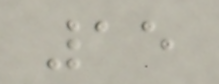15
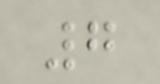7
